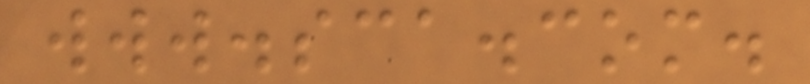www.sca.com.
